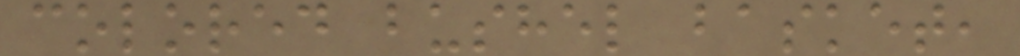colored bushel basket,
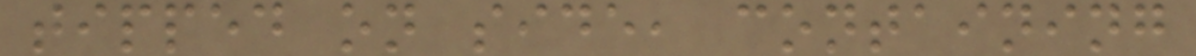tipped on side, containing
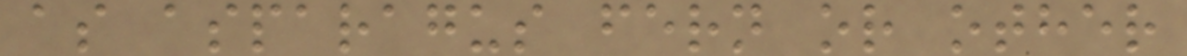as asparagus fern or other
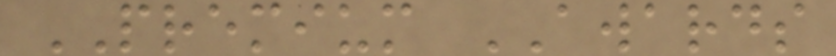PREMIUM AWARDS
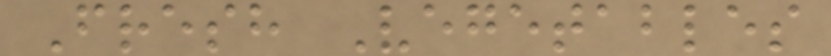Fresh Vegetables
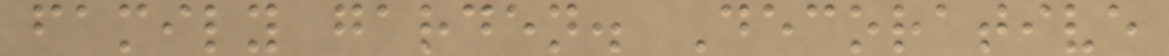family garden. Decorative
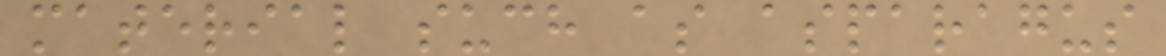material such as asparagus
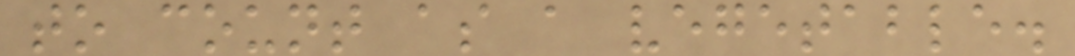to count as a vegetable.
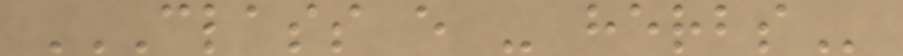CLASS E - HERBS
